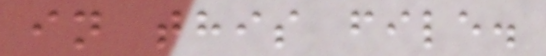in this file.
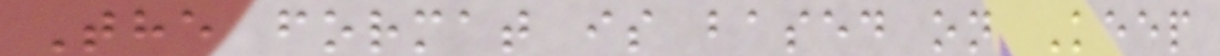The format is based on Keep
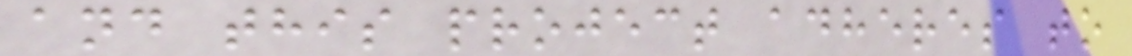and this project adheres to
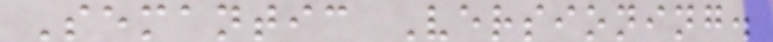Semantic Versioning.
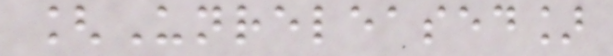[Unreleased]
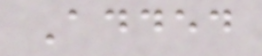Added
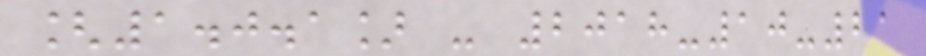[1.0.1] - 2018-10-21
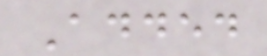Added
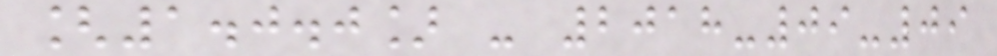[1.0.0] - 2018-09-09
